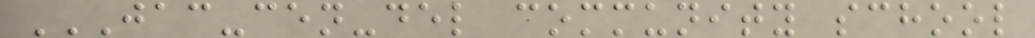JAC-CEN-DEL COMMUNITY SCHOOL
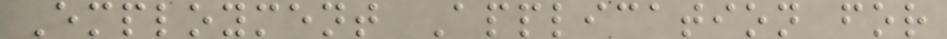Employment Application for
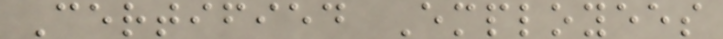Certified Employees
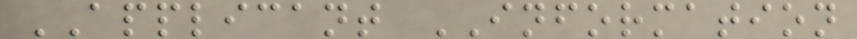APPLICANT INFORMATION
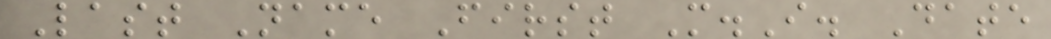Last Name First M.I. Date
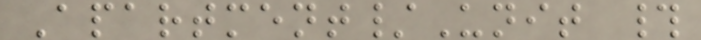Apartment/Unit #
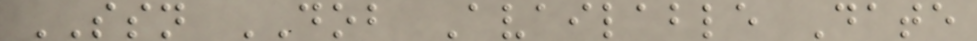SSN DOB Available Date
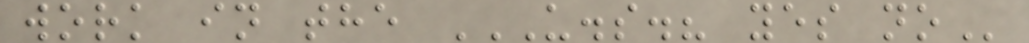work in the U.S.? YES NO
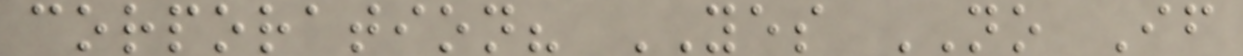corporation? YES NO If
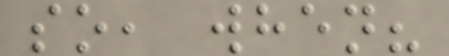so, when?
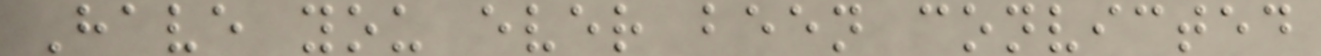Have you ever been convicted
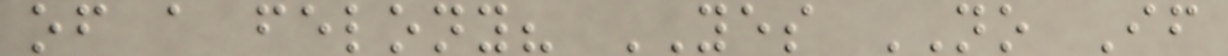of a felony? YES NO If
